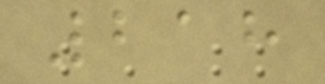218
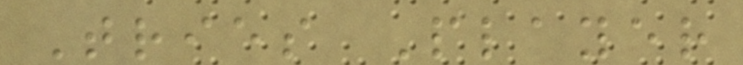Tries Player
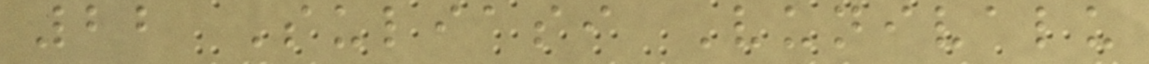22 Suliasi Vunivalu
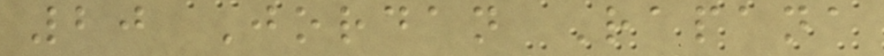20 Jordan Rapana
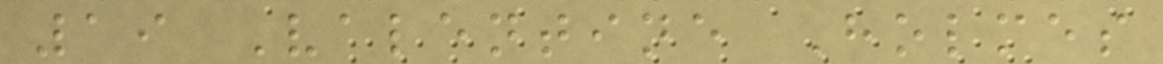19 Valentine Holmes
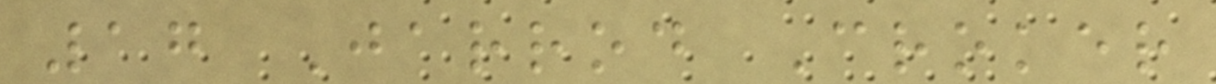17 Jarrod Croker
